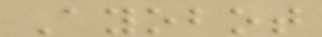Ayobot
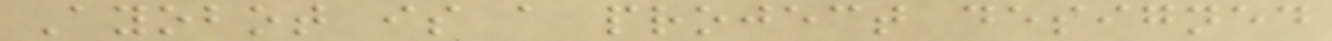Ayobot is a project designed
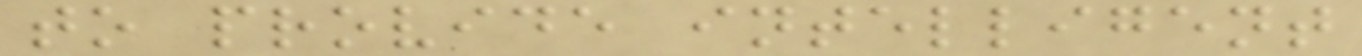to provide intelligent
